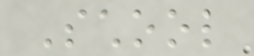School
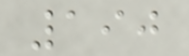190
